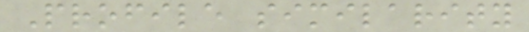Profile similarity
